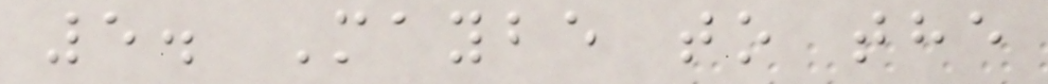5. Maybe to the
